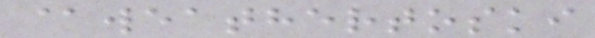@weathertoski
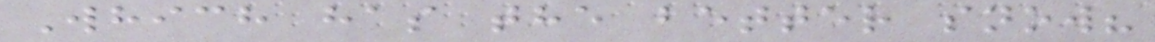Which has the better snow?
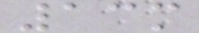13m
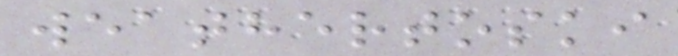weathertoski
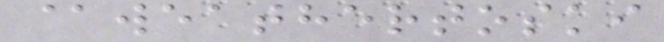@weathertoski
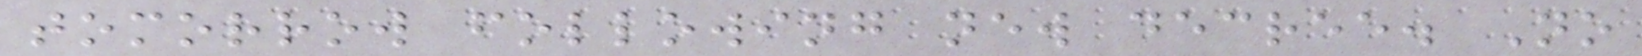tomorrow following new decree. No
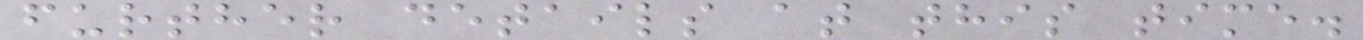further details at this time.
